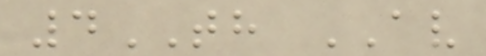4TH AV
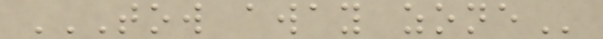TOW AWAY ZONE
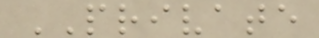PRIVATE
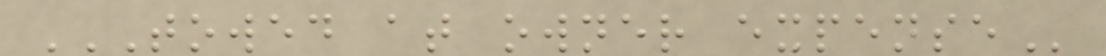TOWED AT OWNER EXPENSE
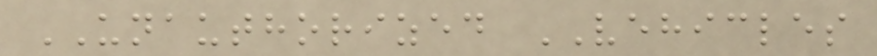UNAUTHORIZED VEHICLES
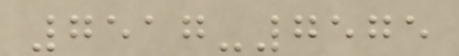7517-7575
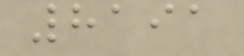8191
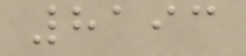8193
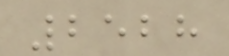2528
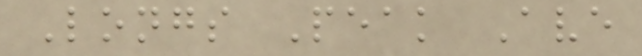Longs Peak Ave
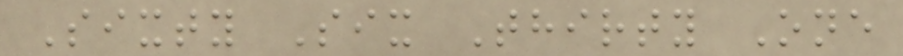Sixty Six Thirty One
